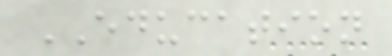EDUCATION
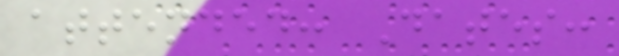attended: Dates:
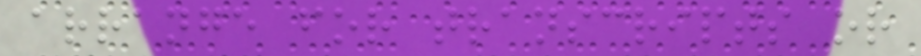arrange for transcripts or
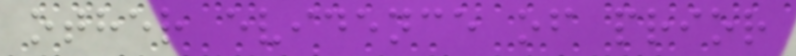other evidence of prior
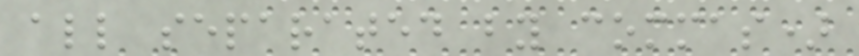all separated by commas)
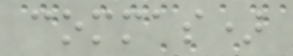commas)
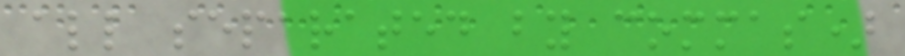all separated by commas)
